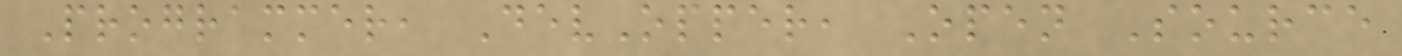Programmer, DevOpper, Open Source
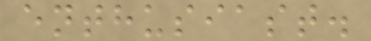enthusiast.
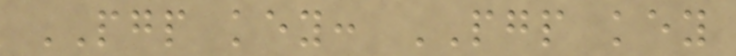PGP key: PGP key
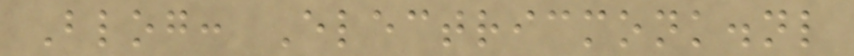Blog: Electricmonk.nl
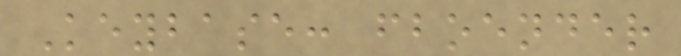Keybase: fboender
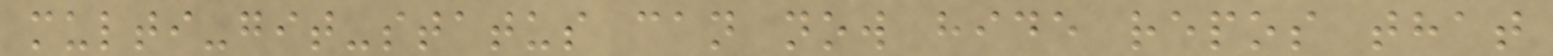multi-git-status can now hide repos that
